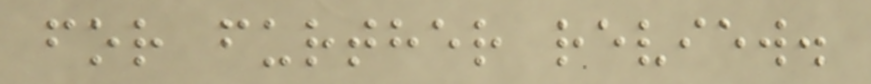for further review.
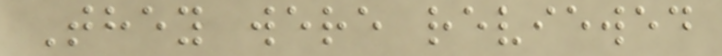They were reviewed
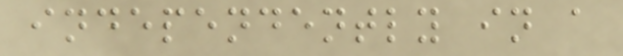independently in a
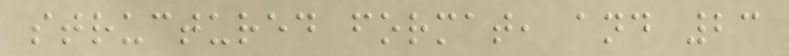structured format, and 23
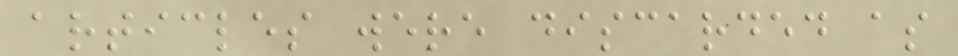articles were discarded as
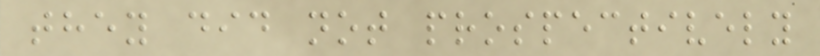they did not prospectively
